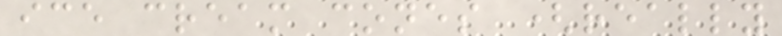ice cream cones (really
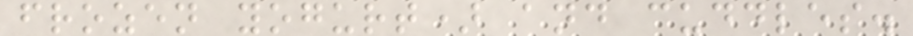frozen yogurt) and cuddles.
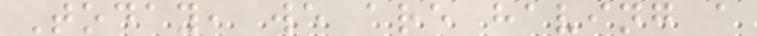Today, we are having a
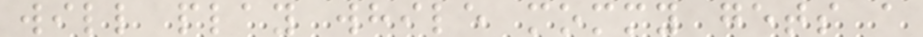will play while mommy gets a
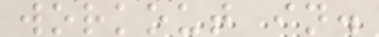workout in.
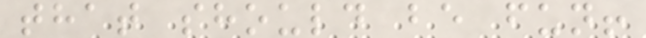that should be fun!
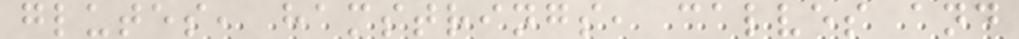glutes, hamstrings, calves and
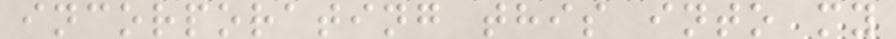incorporating this into my
